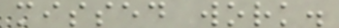missed work.
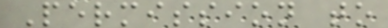Permission to
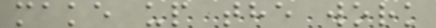make up the work
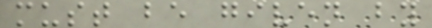must be given by
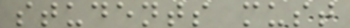students must
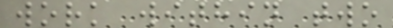work within two
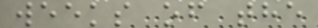weeks of the
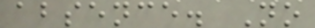absence. No
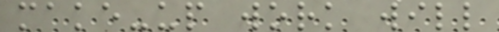make-up work will
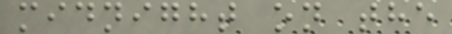midnight on the
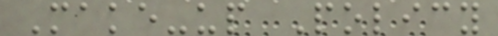Make-up Policy
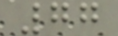77
